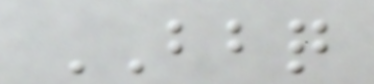BBQ
